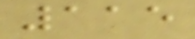115
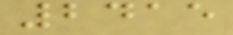2415
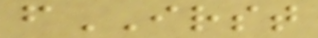fIRST
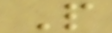P
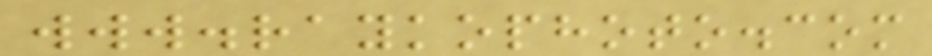www.raykophoto.com
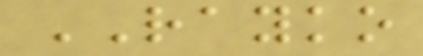RAYKO
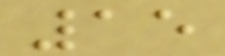15
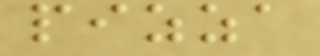pizza
